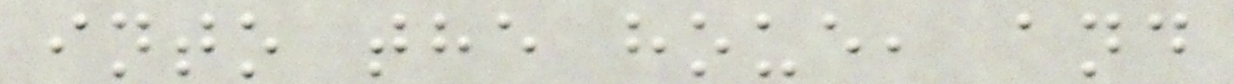into the houe, and
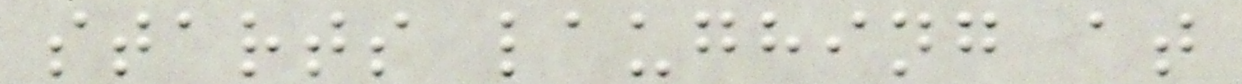starts laughing at
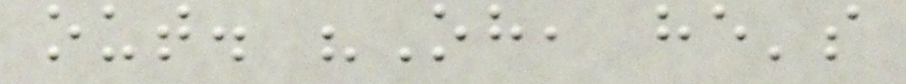out. "Oh, he's
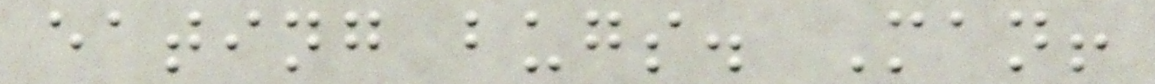eating bugs. Man!
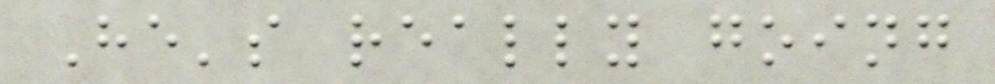He's really going
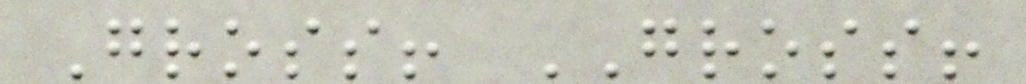Gross! GROSS!
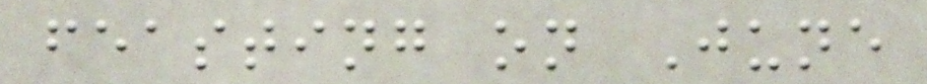feasting on June
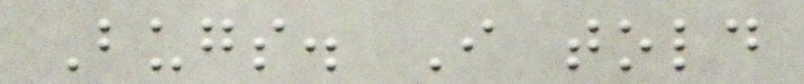Bugs. I told
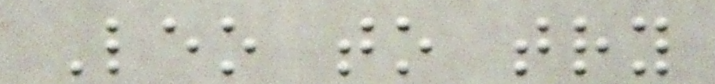Leo to try
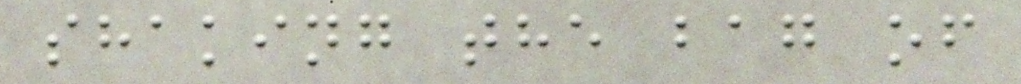shaking the bag of
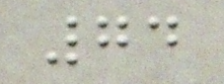74
